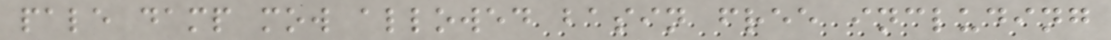pale damp mow allowed basin free including
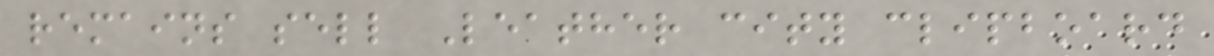remains sell Leather city clipboard
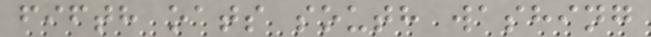fifth oats south washing
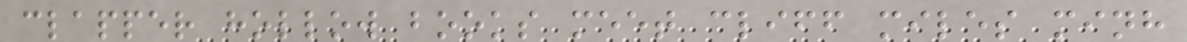clapper hollow books meet cliff miles minh
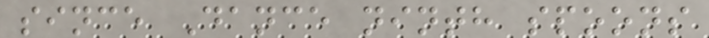since Dance ninth spoons
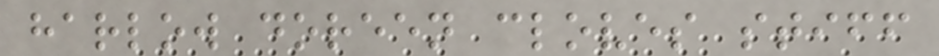harlow doreen cloves stiff
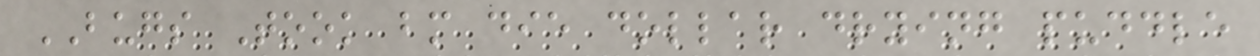BUGS Took bm die dollar drying puddle
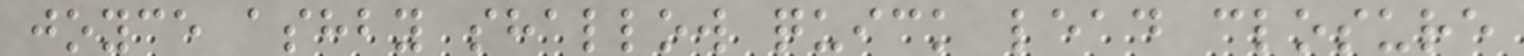joyce ashby shallow quick lead closure
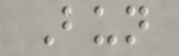Bun
